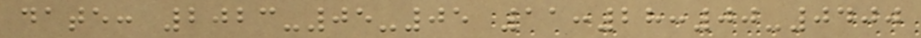date: 2023-05-05 11:28:00-0400
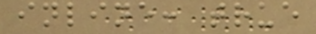inline: true
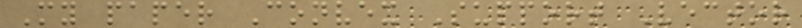My paper Convex Support Vector
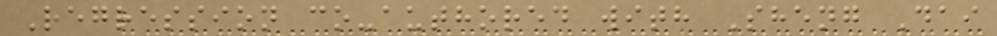Regression co-authored with Sheng Dai
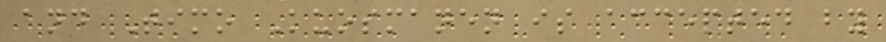and Timo Kuosmanen is accepted by
